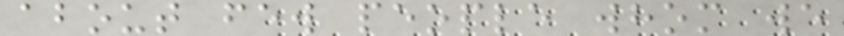about few people whom we
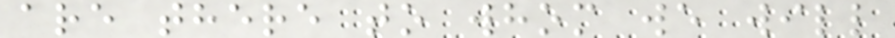are there to whom we will
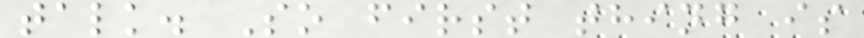talk. So first thing is
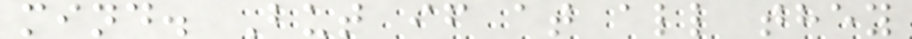mind. But if at all they
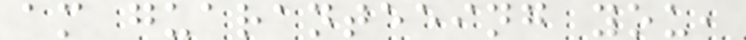am guaranteeing you,
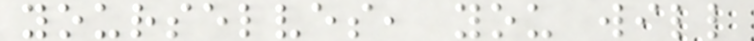yourselves, you will
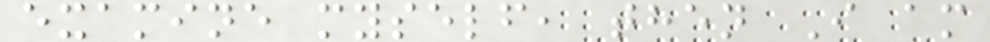examine myself, then I am
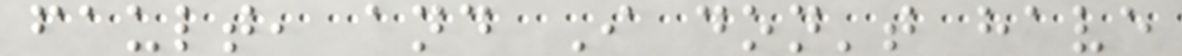fault, and I don't have
